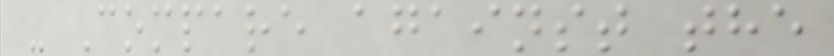- Compare against the
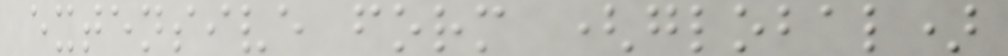extensive form (global)
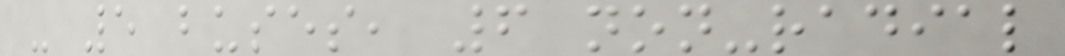- 5 buses, 6 non-radial
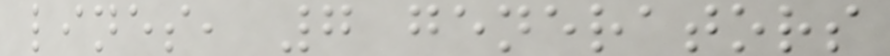lines, 7 generators
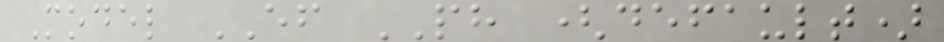Model EF PH (default)
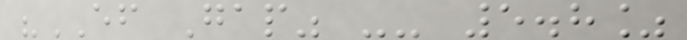"EF Gap" -- 5.8%
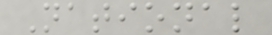National
